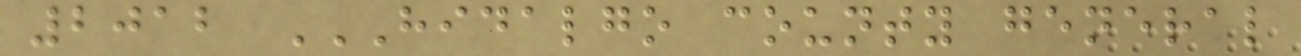2012 HIDALGO COUNTY GENERAL
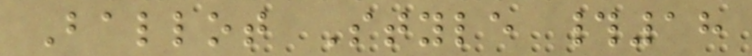Ballot Style #18
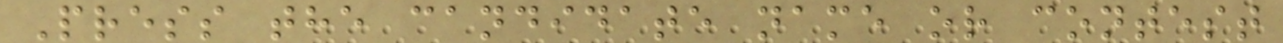Press the candidate name or contest
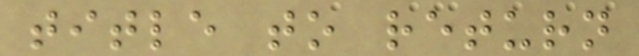title to return
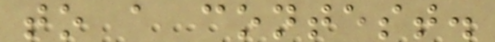to a contest.
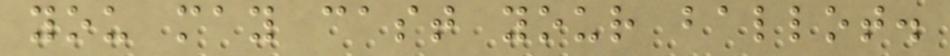you may cast your ballot.
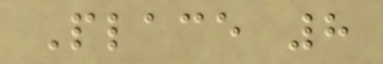Place 8
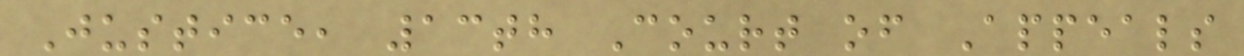Justice, 13th Court of Appeals
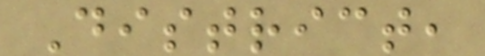District,
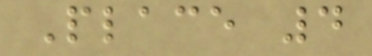Place 4
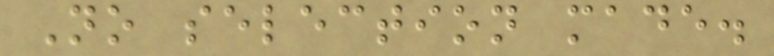No selection made.
